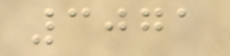3071
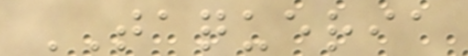TAQUERIA
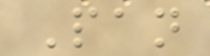Pan
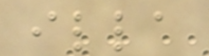illa
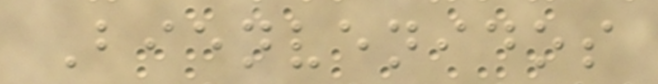Bienvenidos
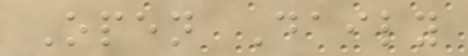Open Daily
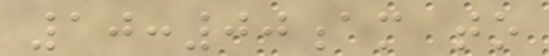10:00am to
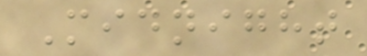Midnight
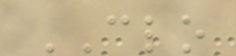CLO
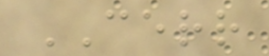CERR
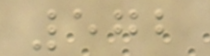572
